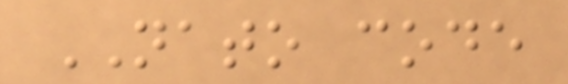NATO code
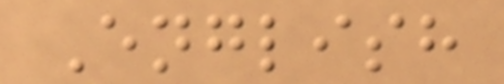English
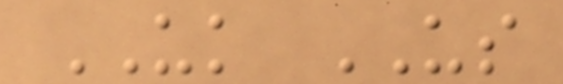UK US
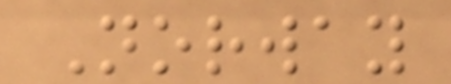Norway
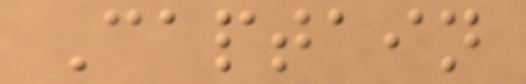Captain
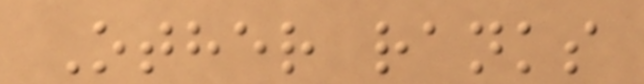Other ranks
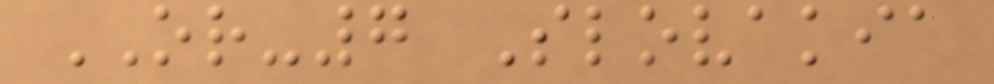OR-7 Slovakia
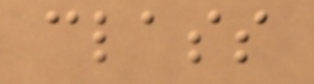class
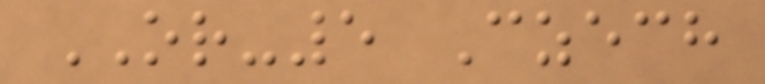OR-5 Czech
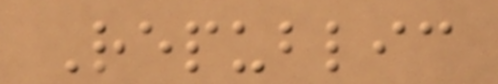Republic
